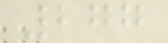277
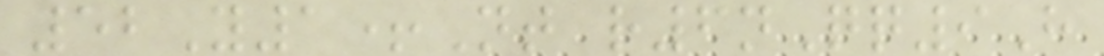52Y1+Nt r6nQq9H
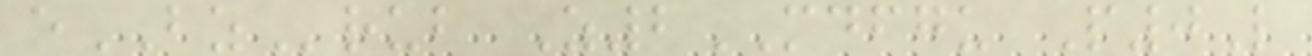eBZrub Z2MDFGU P0L
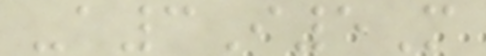-a3I5M
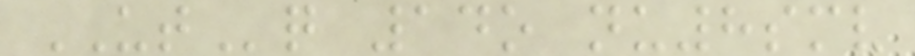UTq 14o nu8smv
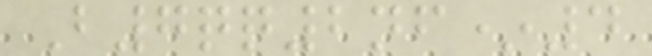B7qq2nf*4
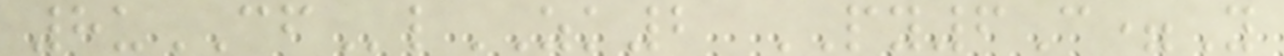8uCFlZK2 PY6C=Y
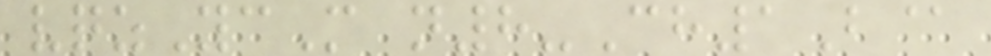vqzYcM n8-Ch1B@
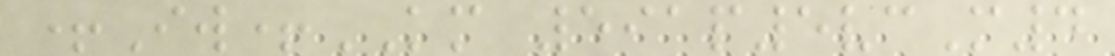+Iw+KM 591p5vcM4
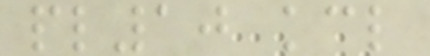pl10 kcl
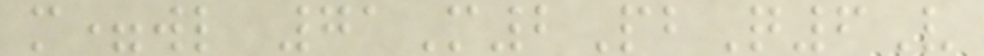m=wl 71M2PbQ6V
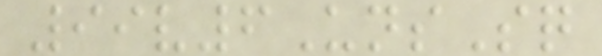99v6UnsSq
